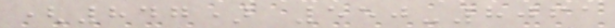(847) 550-8061
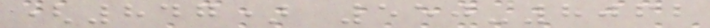(847) 550-8062
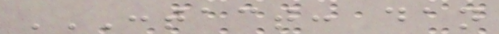CONTACT: DAN
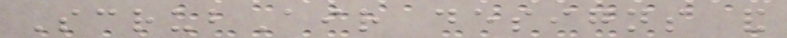ScrubAir designs and
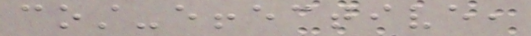cost-effective,
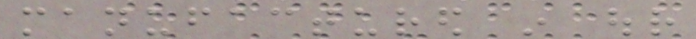manufactured in our
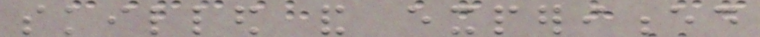skilled and experienced
